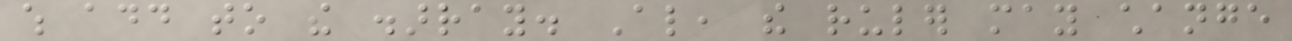which add to the disarray. Also, the ruler may change
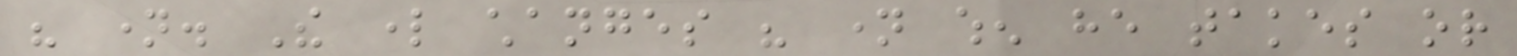his name. The lord changes his name when he takes or
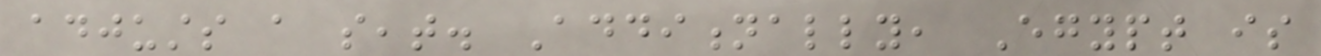adjusts a seat. Additionally, Egypt is
